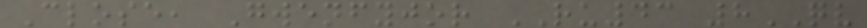Close, Gwenfyjor RU43 8QV
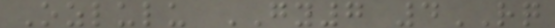Ozlulu GY7 4RQ
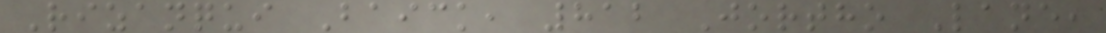Rizanqui Baick, 812 Jortho Lane,
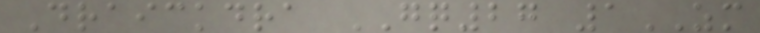Draickdra GQ27 1ZM
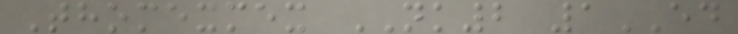Thomexmex NK2 1ED
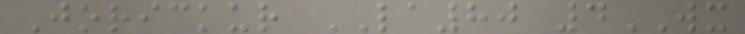Jorickur LA80 4WX
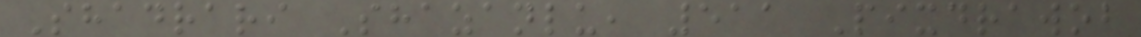Shadrari Shazanlu, 511 Pixdrawob
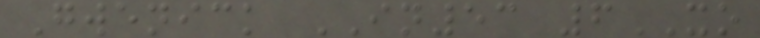Gwenick IN53 6XO
